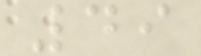49
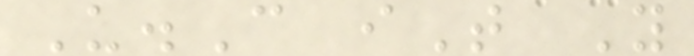U.C iT Y
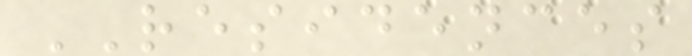RESIDENCES
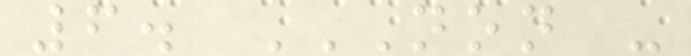6. NON -
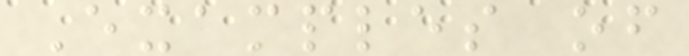Examples of
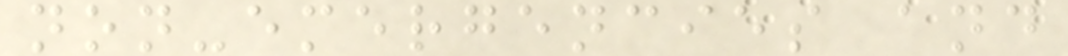non-emergencies and
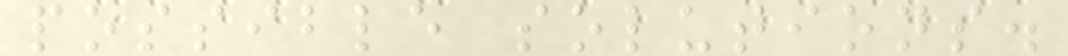possible solutions.
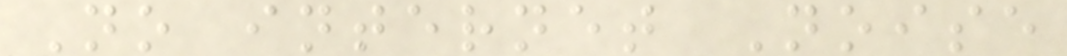No internet Noise
